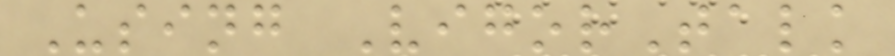Using VigorTalk
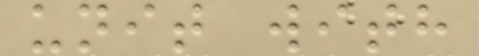unit with
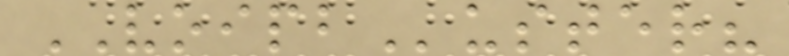VOIPBuster?
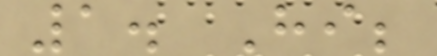1. Hi;
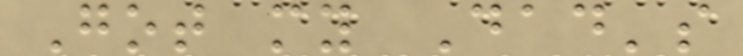Got my Dad's
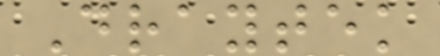Draytek
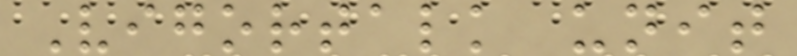Vigortalk unit
